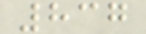837
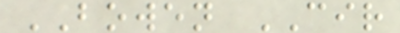BOWEN CIR
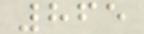865
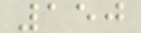150
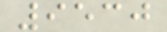9530
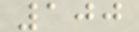100
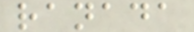ranada
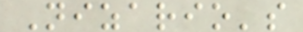Nizario's
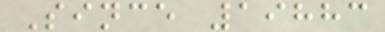Since 19883
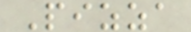Pizza
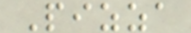Pizza
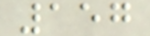157
